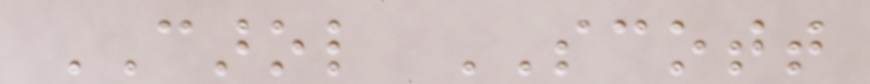CAROL SCOTT
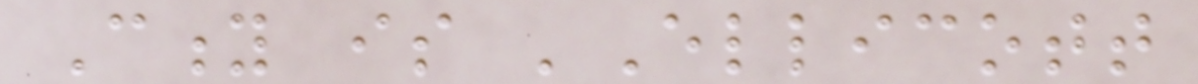City is 'Ellicott
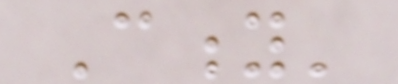City'
